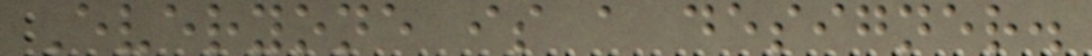Everyone is a designer.
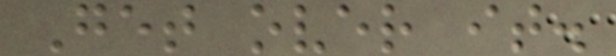Get over it.
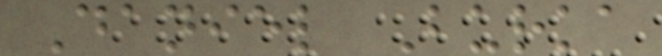Daniel Burka
